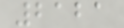2121
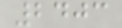2403
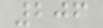206
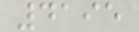4195
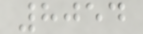8054
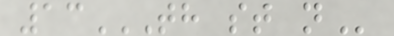13TH ST N
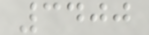3400
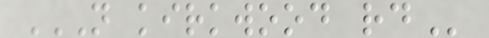N KIRKWOOD RD
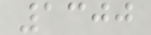1300
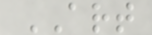ART
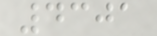4301
